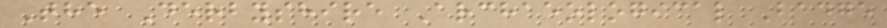The Derbyshire Archaeological Badge
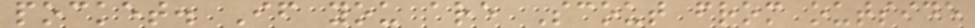pocket. If you are Scout from outside
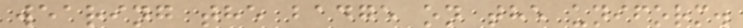wearing the badge on the uniform.
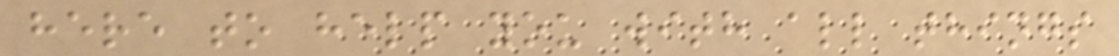here to help you with all things
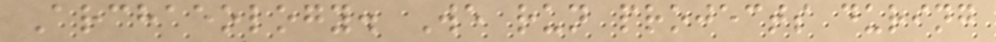Archaeology. We run projects during
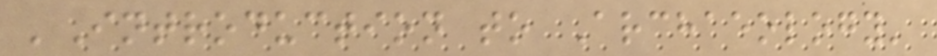'Introduction to Archaeology'
